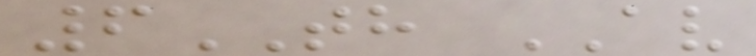6TH AV
